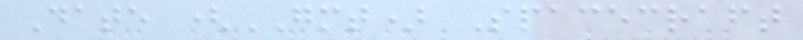Date (GMT) Spacecraft
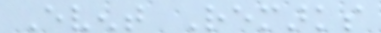Event Remarks
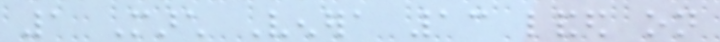1 March Venera 13 landed on
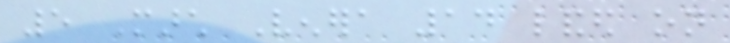5 March Venera 14 landed on
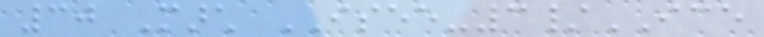30 March ISEE-3/ICE
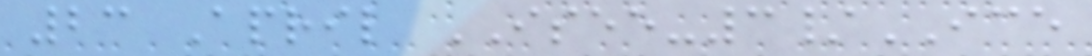23 April ISEE-3/ICE
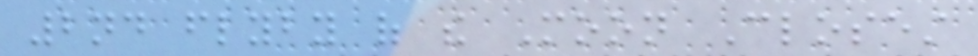2nd flyby of the Moon Closest
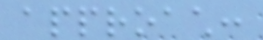approach:
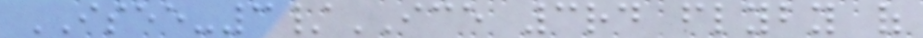ISEE-3/ICE 3rd flyby of
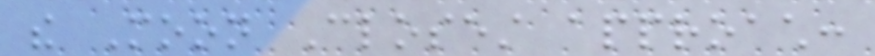the Moon Closest approach:
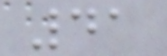41
